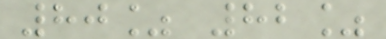80% 82%
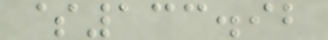$133.92
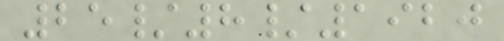25/8/1920
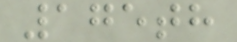175th
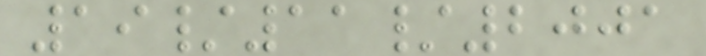19/11/2001
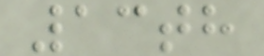13th
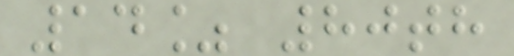14% 80th
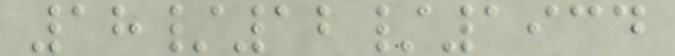18/12/1934
